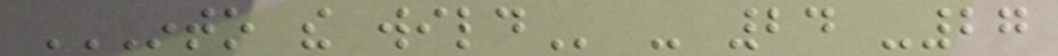INTO THE WILD - 24 -27
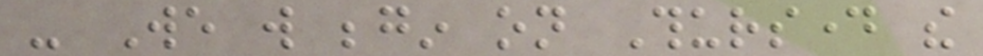- We will begin on Thursday the
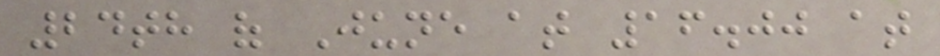24th of June at 16.00 at
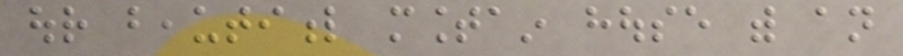our beautiful mountain house with an
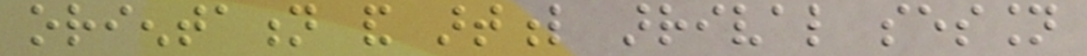orientation and artful arrival session
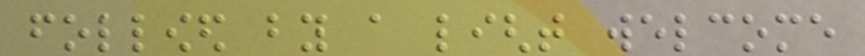followed by a light welcome
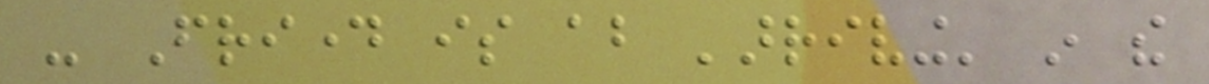- Friday is about 'arriving' in the
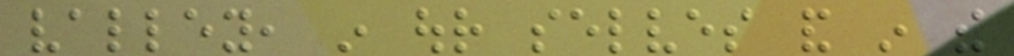valley, in our selves and in the
